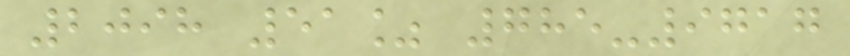2098 51% 785-9717
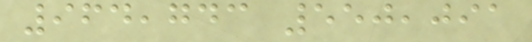964,743 550,091
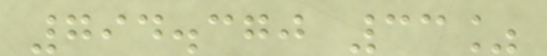794.370 33%
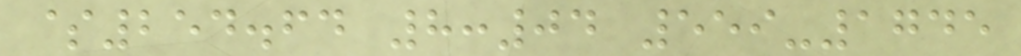$254.64 8:04 559-1745
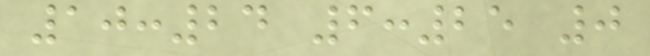10:24 6:25 0
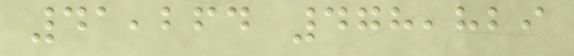41,264 478,829
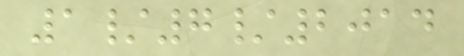1/7/2014
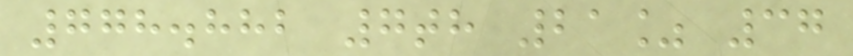778.882 7th 21% 37
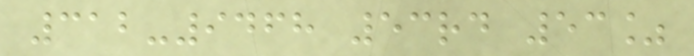312-9468 53rd 53%
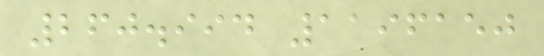260.994 1196150
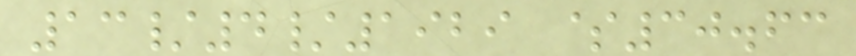13/4/1929 $30.63
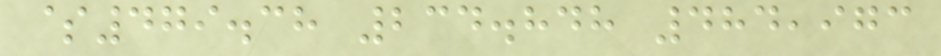$479.38 234.848 484,973
